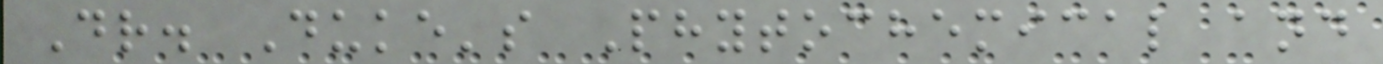Dr. Duke's Phytochemical and
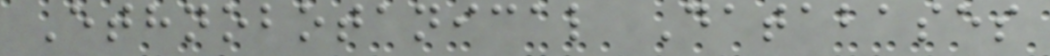Ethnobotanical Databases
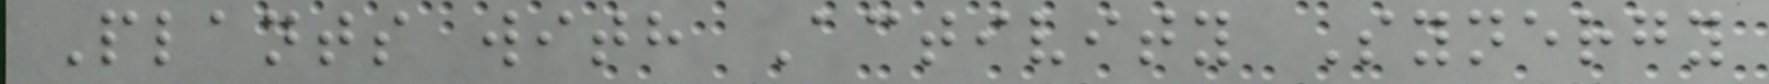Plants with Activity Synergy
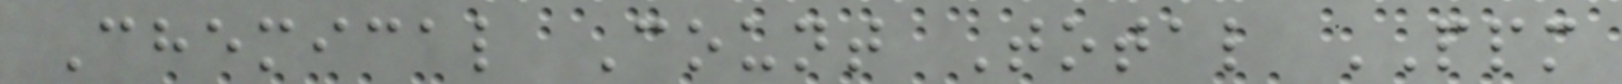Chemical Count Total PPM
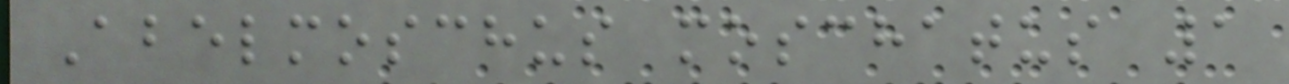Abelmoschus moschatus 1
